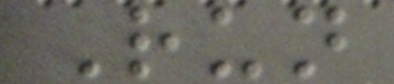Run
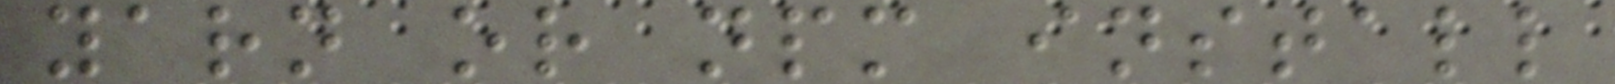yarn or npm install
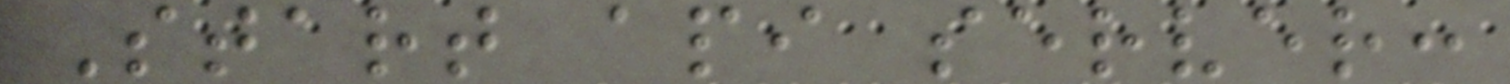Start api server:
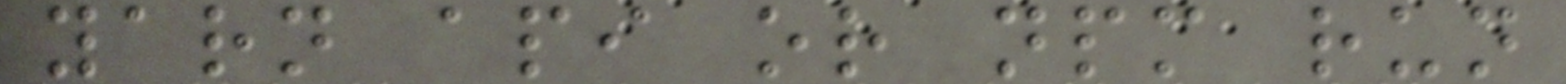yarn api or npm run
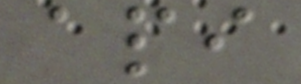api
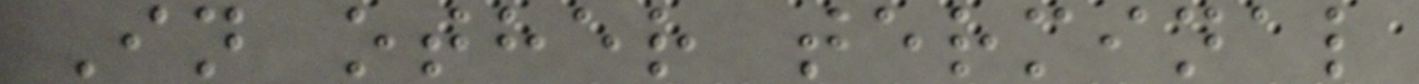In other terminal
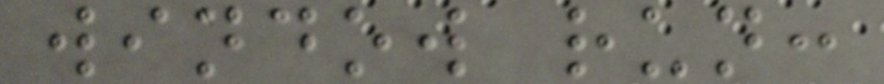window run:
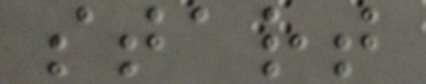start
